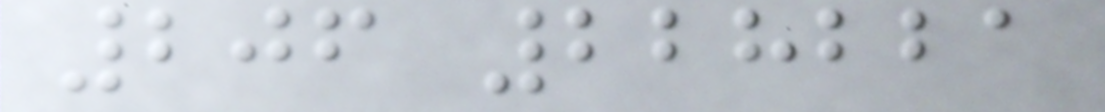206 228221
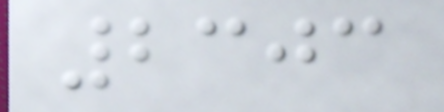2303
